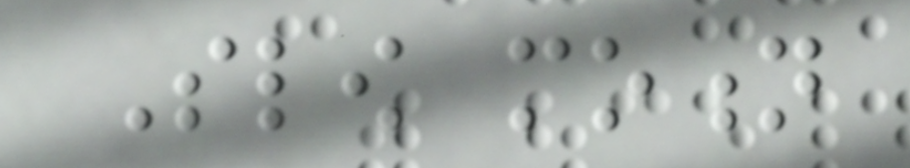Slow motion
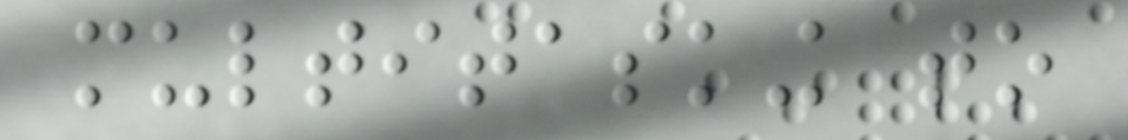multitasking to
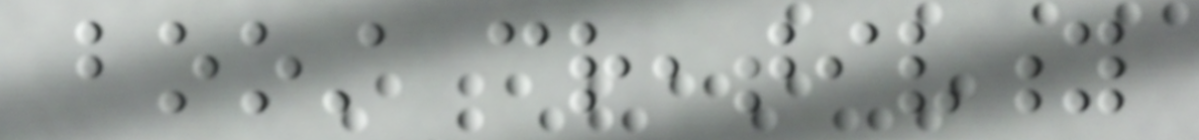boost creativity
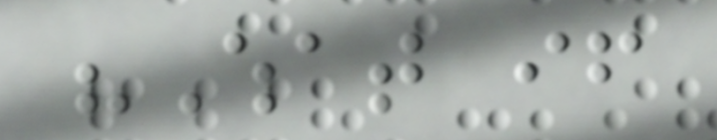"What if
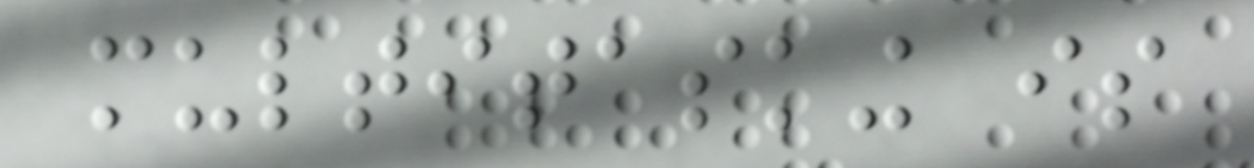multitasking is
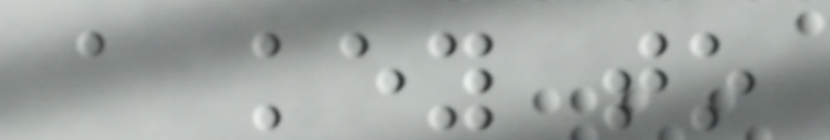a key to
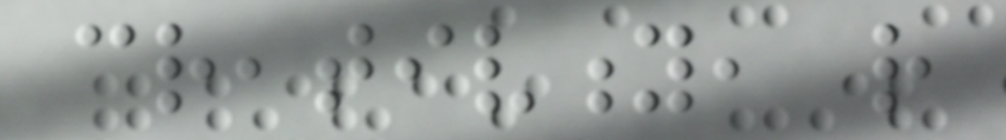creativity, rather
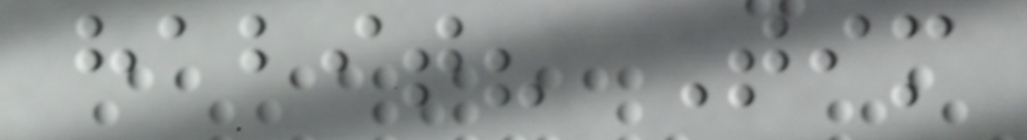habit? Tim
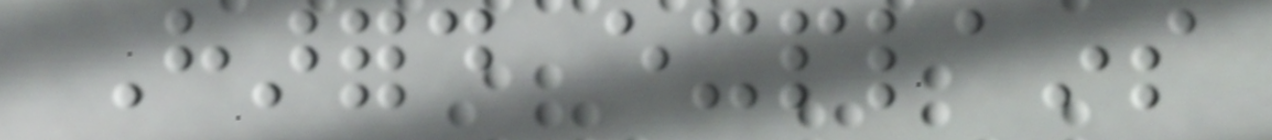Harford explains
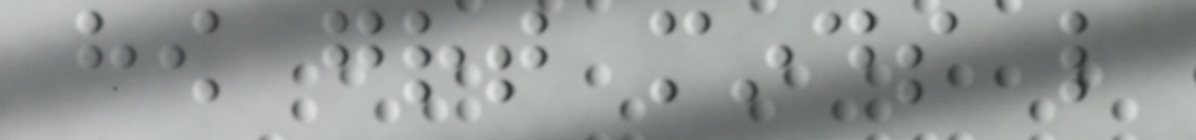how great minds like
